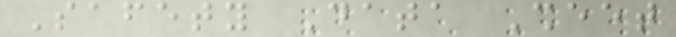Safety Data Sheet
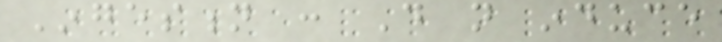Ingestion : Do not induce
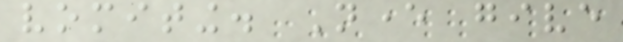vomiting. Never give
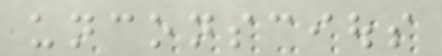unconscious
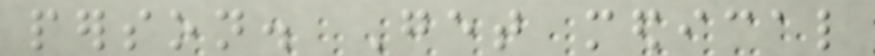person. Get medical
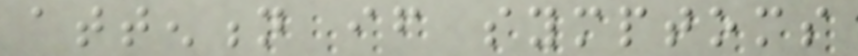attention if symptoms
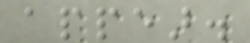appear.
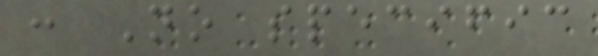: No specific
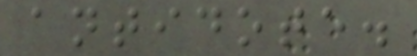antidote.
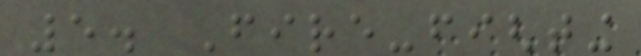5. Fire-fighting
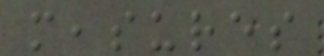measures
